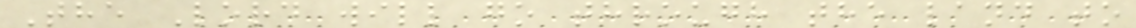The Lord will go through the land to
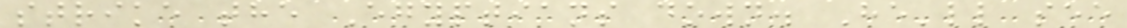strike the Egyptians down. He'll see
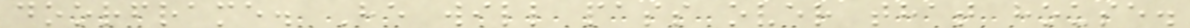doorframe. He will pass over that house.
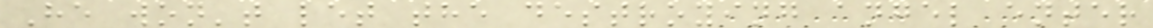He won't let the destroying angel enter
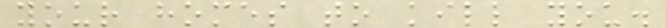your homes to kill you.
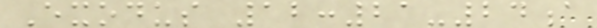Exodus 12:21-24a
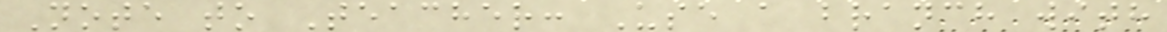Note to Teacher: Use a branch with
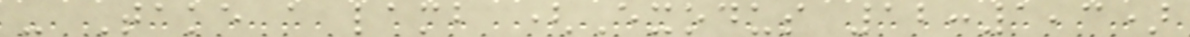- Take a lamb (Exodus 12:1,3)
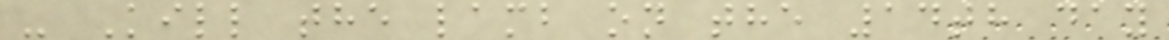- Kill the lamb on the 14th day
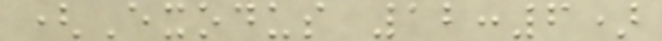(Exodus 12:6)
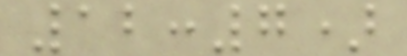12:7)
